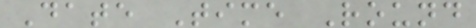Date Time Round
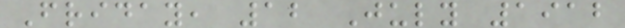Friday, 12 July 1912
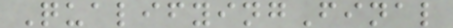QualifyingFinal
